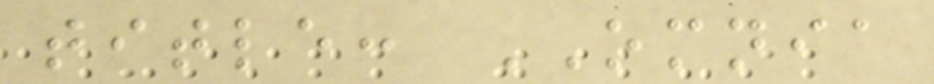title: OMNIA
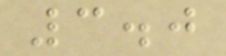3.0
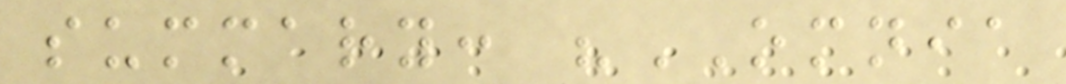summary: "OMNIA
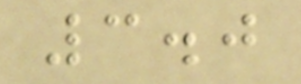3.0
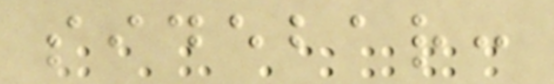sidebar:
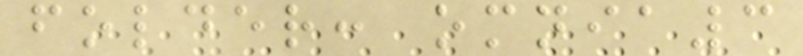folder: omnia3
